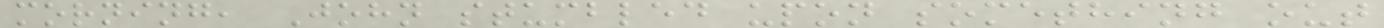morning, John stumbled upon something out
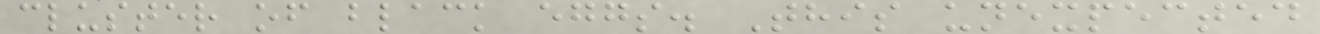cluster of black eggs. This unexpected
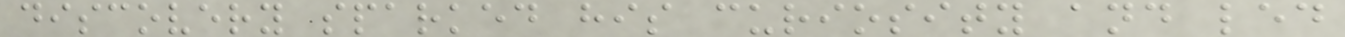discovery sparked his curiosity and led
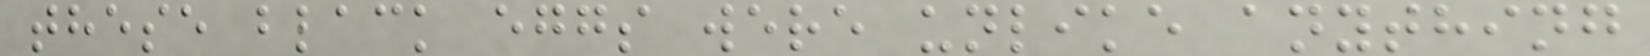these black eggs were unlike anything
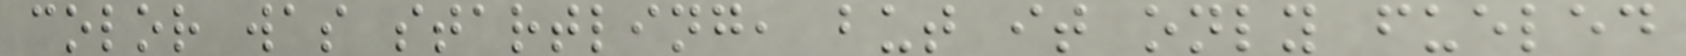color was startling, but it only fueled
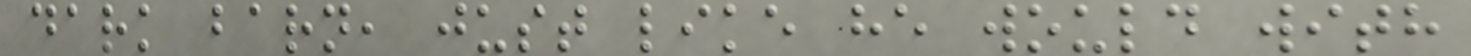dark barn, just like he would with
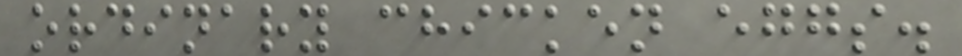ordinary chicken eggs.
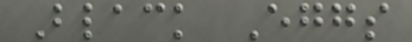Black Eggs
